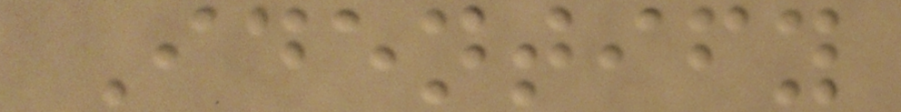Identify
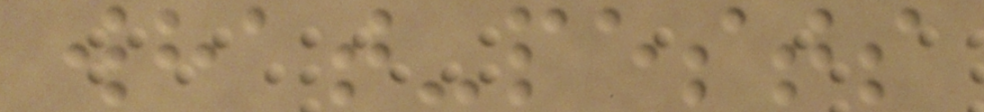what-pests
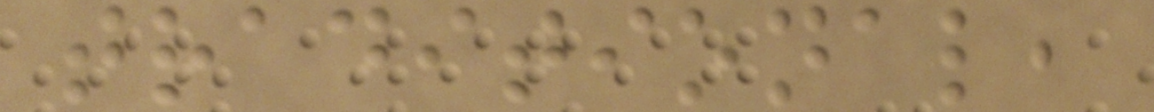traditional,
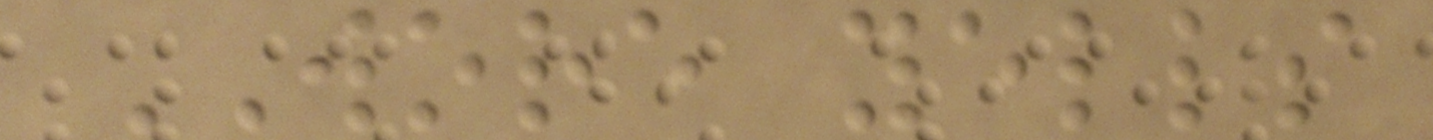WORE yells
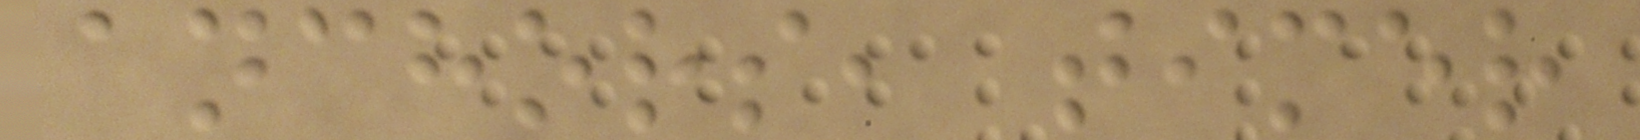anchors, timer
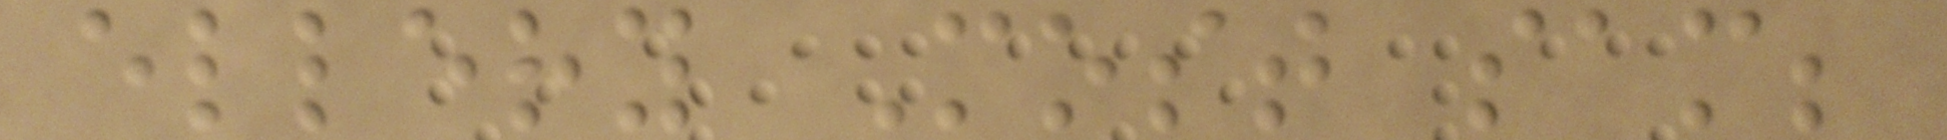ellery Most sam;
